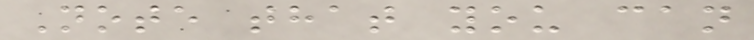Note that you can
